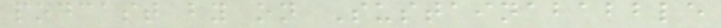podcast by on Sustainababble
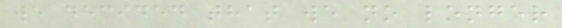we decided that we no longer
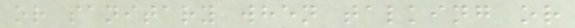or sanitary when talking or
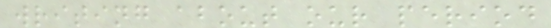writing about our period
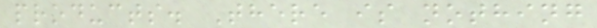products. There is nothing
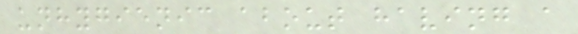unhygienic about having a
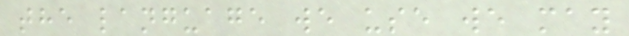the language we use we may
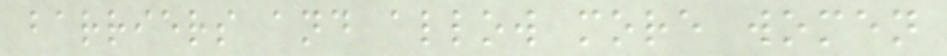barriers and allow more women
